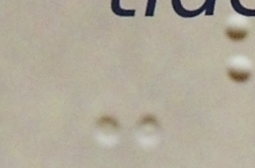-
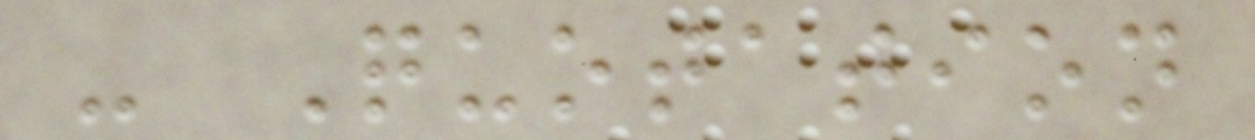- Quotation
